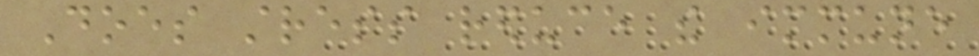Does stress reduce the immune
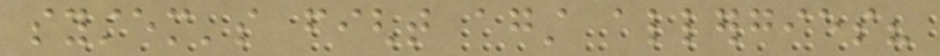system's fight against allergies?
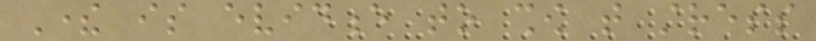There is evidence to show that stress
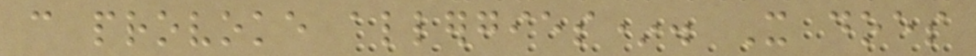can provoke allergies*. It does
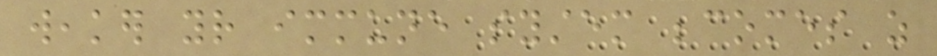weaker your immune system becomes as
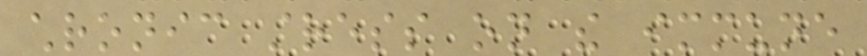chronic stress on the immune
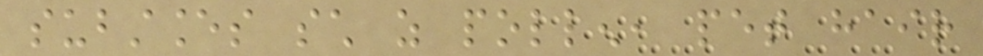substances such as pollen, pet hair
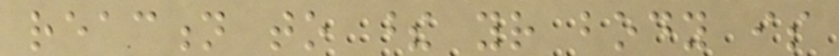reaction to these your body is
